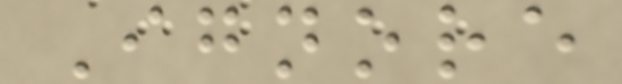Ignore
